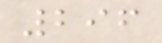296
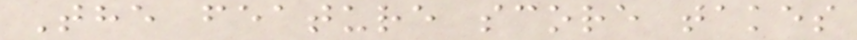The feature score takes
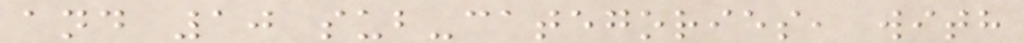and 10 sub-categories, with
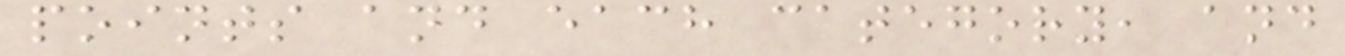points and each category, and
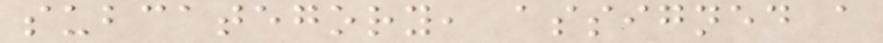subcategory, assigned a
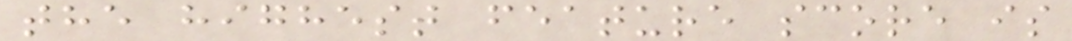the highest feature score is
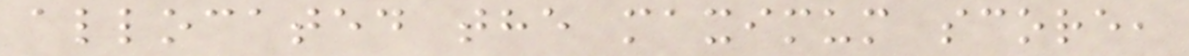allocated the maximum score,
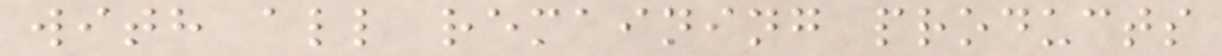with all remaining products
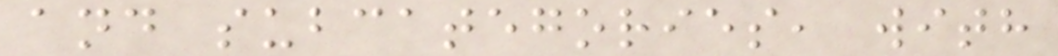and subcategories, with
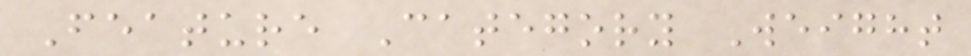Feature Category Weight
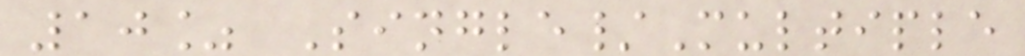10% Single/Multiple
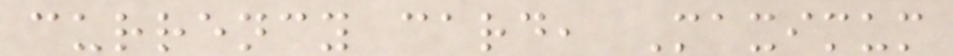currency card, Maximum
